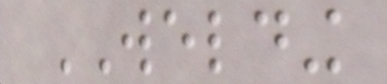WELDING
